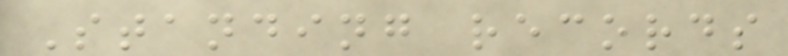Standing records
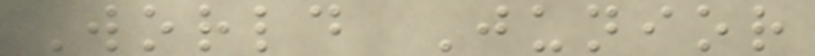World Junior
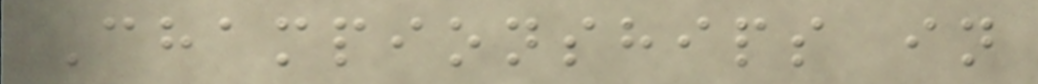Championships in
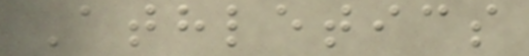Athletics
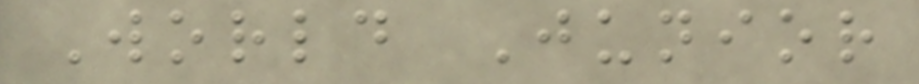World Junior
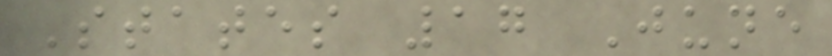States 17 June
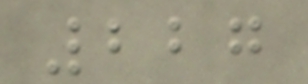227
